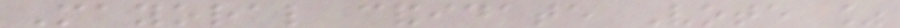Mayoral candidate Vote %
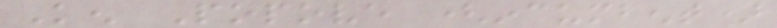Ken Popove (incumbent)
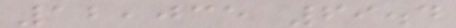12,035 69.4
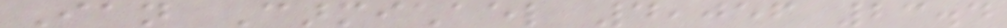Ian Carmichael 4,056 23.4
